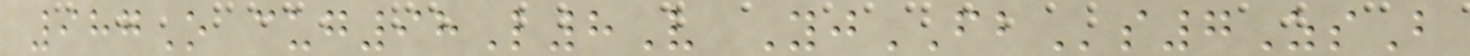987O cug98L8V YjFBs7ZsB
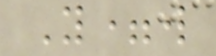Y=w
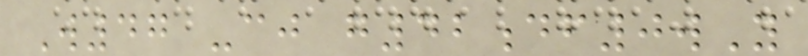W47 -cj g42df0wY
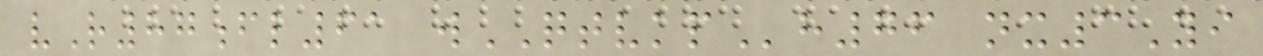vR87fl61 wQTVKPh76 nx3Yi
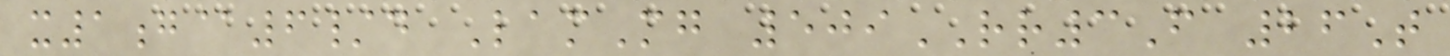x1g@6/d LamMg 509RR3F 26T
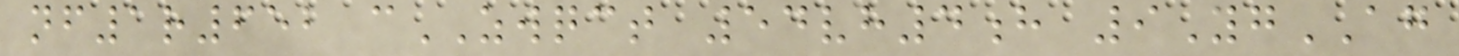nf1r652 cZWQCT 54vh4h 9YgAG
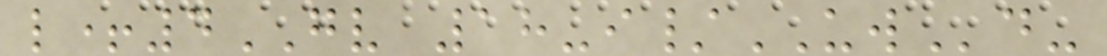l+4GV 18-i/UWd-
